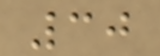30
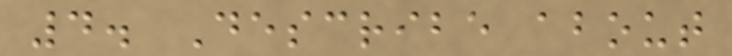4. Describe about
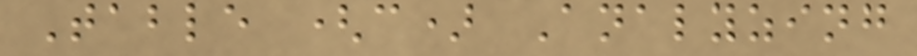Table (c) Analyzing
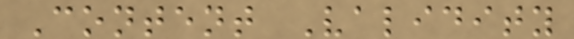Content Validity
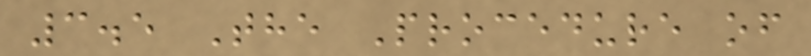3.5 The Procedure of
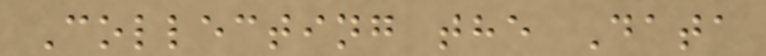Collecting the Data
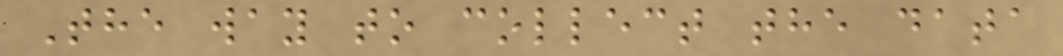The way to collect the data
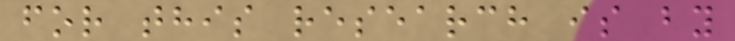for this research is by
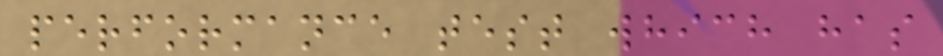performance test which has
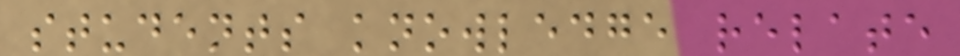students knowledge relate
